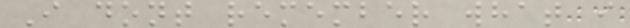I dont remember what i
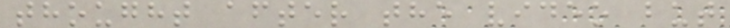thought after the video but
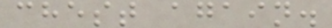chest again.
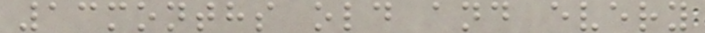13months old and every
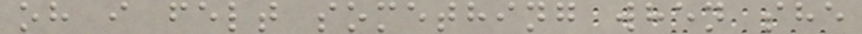oh i felt something when she
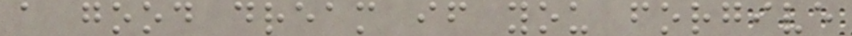a good dream if you forgive
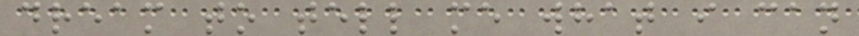dream to tell me what i can
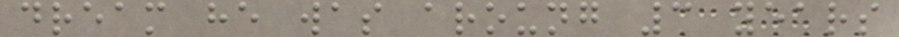dream he was aroung 3 years
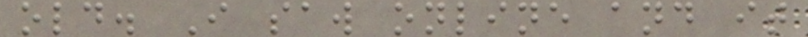old. I saw online and it
